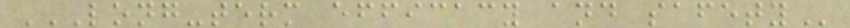LONG-TERM EFFICACY AND SAFETY
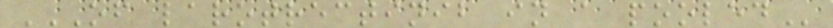OF LAROTRECTINIB IN A POOLED
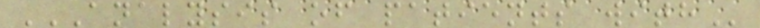ANALYSIS OF PATIENTS WITH
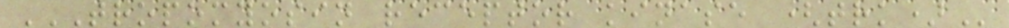TROPOMYOSIN RECEPTOR KINASE (TRK)
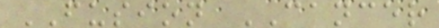FUSION CANCER
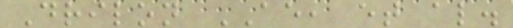Drilon AE, et al.
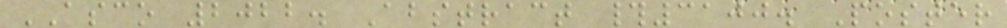ASCO 2022. Abstract #3100. Poster
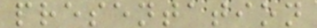presentation
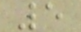5
